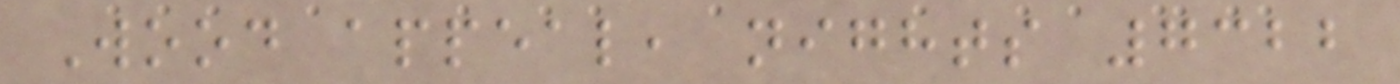Wood appeal, nights 7322
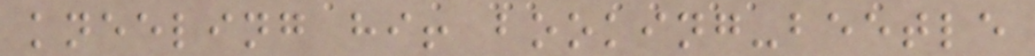kneeling hi! booking-beetle
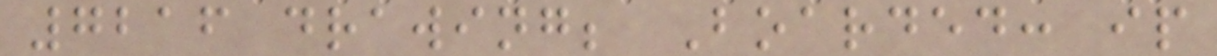7216 drawing; Boarded: ip
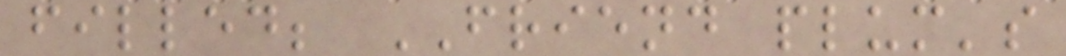filled; FRIEND plum's
